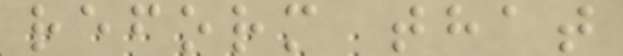reform that
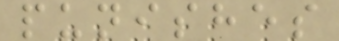punishes
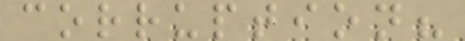corruption?
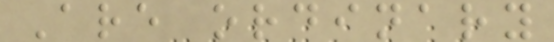Are ordinary
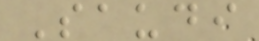Saudi
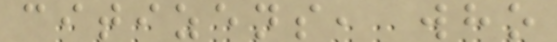citizens, who
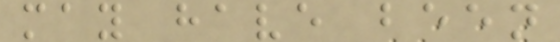may have been
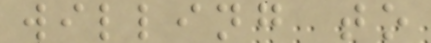willing to
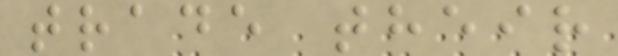trade their
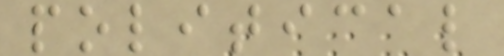political
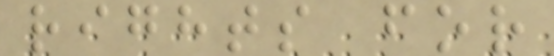rights for
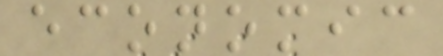economic
